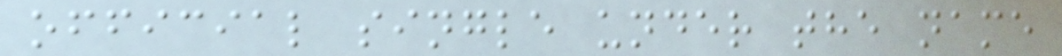official single under the name
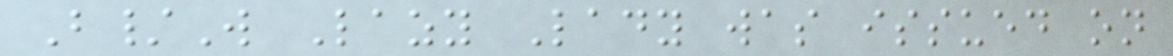B/W Lazy Lady was issued on
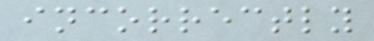incorrectly
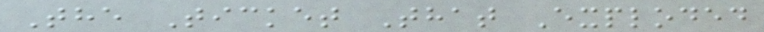The Ticket That Exploded
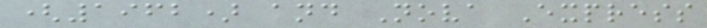(1962) and Nova Express
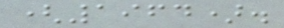(1964).
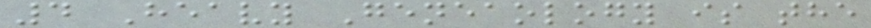4 Heavy Geneaology is the
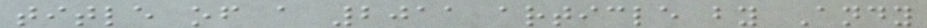title of a 2011 article by Andy
